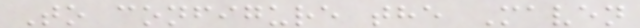To configure the Maven
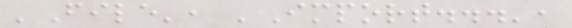'File', 'Import...',
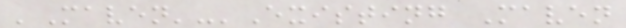'Maven'-'Existing Maven
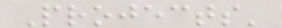Projects'
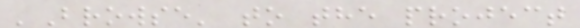'Browse' to the project
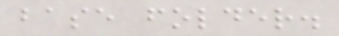base folder.
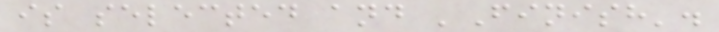is selected and 'Finish'.
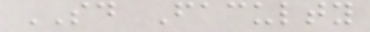SD Faculty
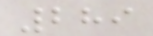289
